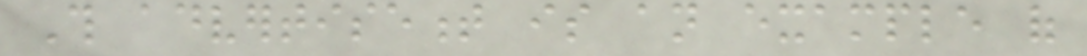This advertisement is an example of
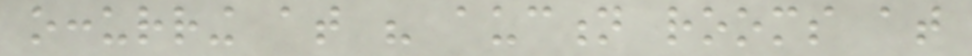occurring at his auction rooms at
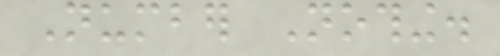Number Nothing.
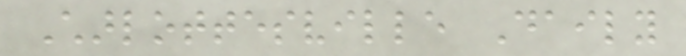Charlottesville Daily
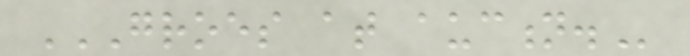GROES AT AUCTION.
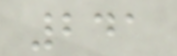241
